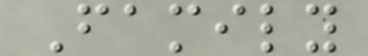Family
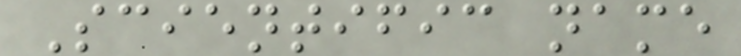Scientific name
